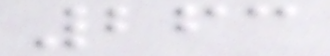263
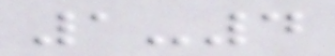1-4
